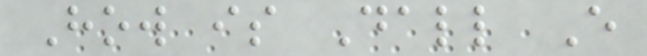How is Dall E
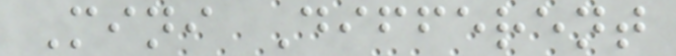Mini Different
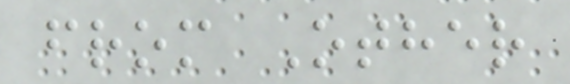from Other
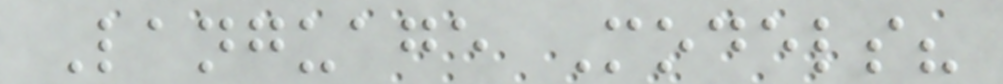Language Models?
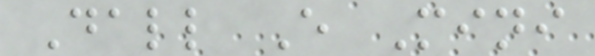Dall E Mini
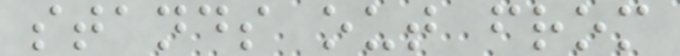stands out from
